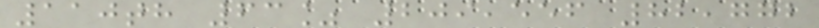110th 63% 209,556 82,772
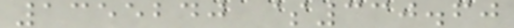1355240 $330.60
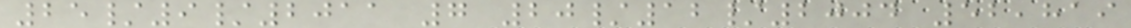25/9/2011 7 20/12/2004 52,819
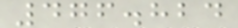476.824
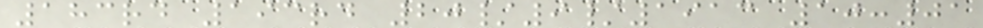183rd 193rd 20/9/1913 10:01
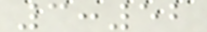3:52
